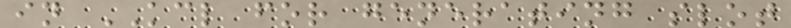in KCL for generating slot
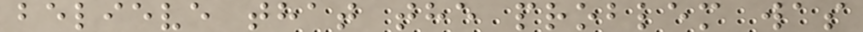believe that the problem was
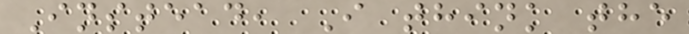Instead, I think the
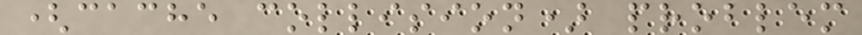(cache collision) problem
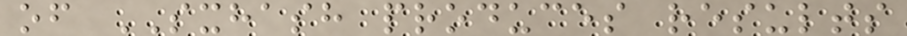of SXHASH produces results
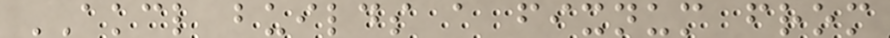AKCL builds a fixnum from
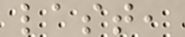last,
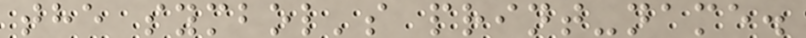the symbol's print-name.
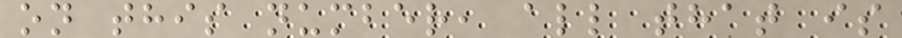on this number, all that is
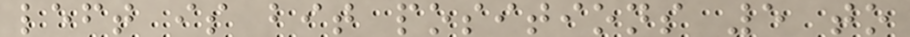left is bit positions 5 to
